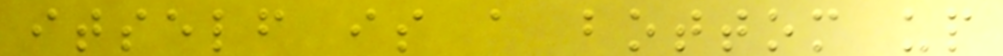itself is a bottom up
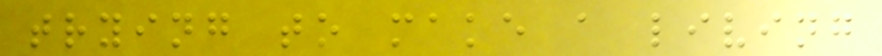trying to make a living
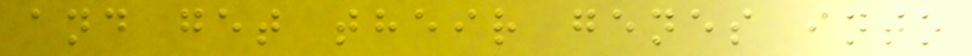and get their genes into
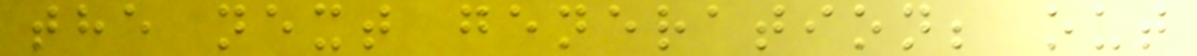the next generation; out
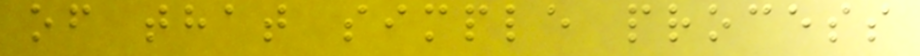of that simple process
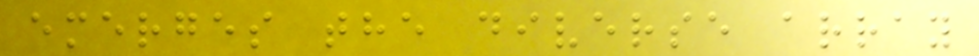emerges the diverse array
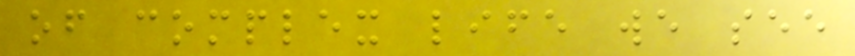of complex life we see
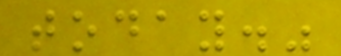today."
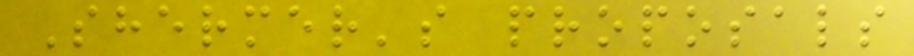Shermer's proposals
